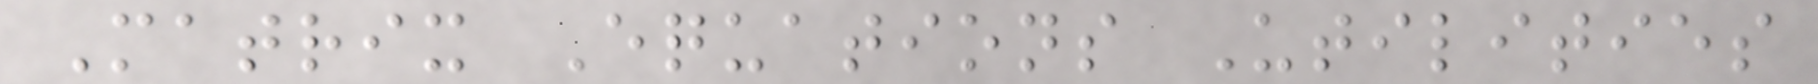Matrix Equations Utilities
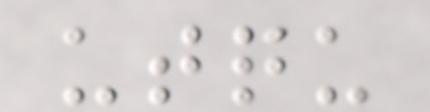utqu
